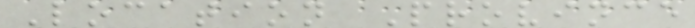Location Province
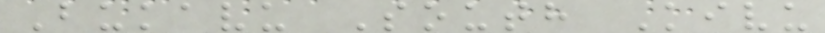Bukavu South Kivu
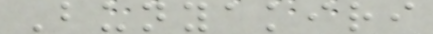Bunyakiri
